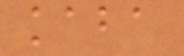kaba
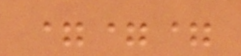===
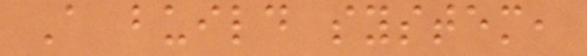A build system,
